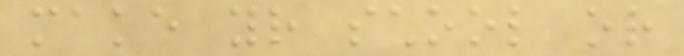make your school or
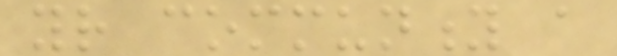your community a
